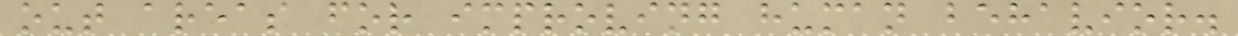out areas for improving human behavior.
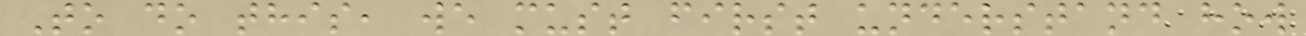To do this, we must first understand how
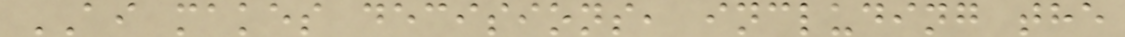AI makes decisions, including the
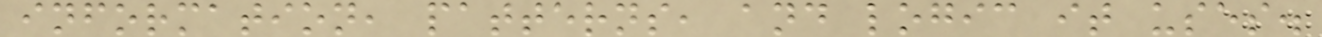information, patterns, and logic it uses.
